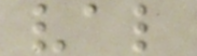val
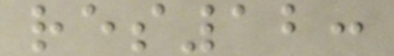res12:
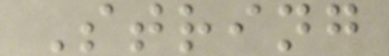String
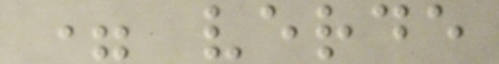= verde
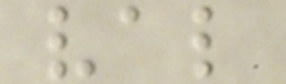val
